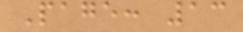Page: 13
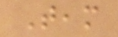Team
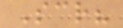Scr?
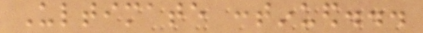Ultimate continued...
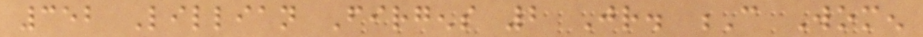352 Lillian Firgens 2 Jr. C Women
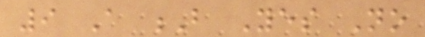9 A B Yes No
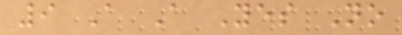9 A A Yes No
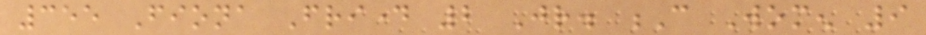355 Fiona Friday 2 Jr. C Women 9
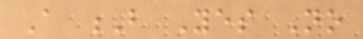A B Yes No
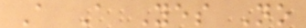A A Yes No
